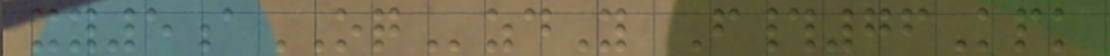xy5aOQzdY F#76Kpk
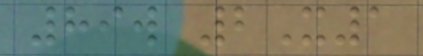89w 2X1
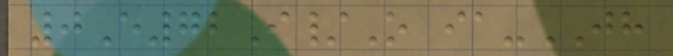0E72I/O ia-JH
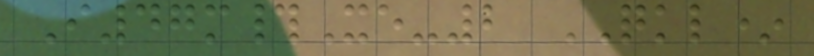I47m#Xe-2 QKL*
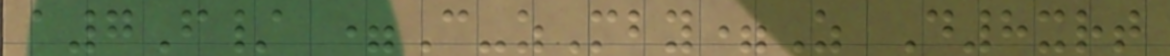a7F/ =C-zMby=Z D8xrt
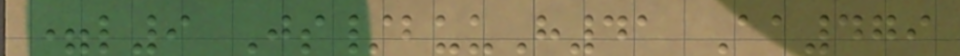=l9 Js/buuH41 Aa479
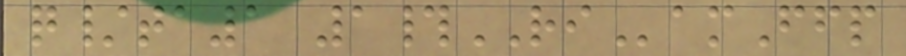q/ta1 1#RIamFfp
